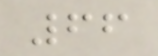66
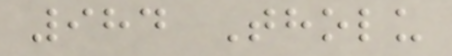984 Tholu
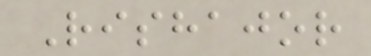Rishajor
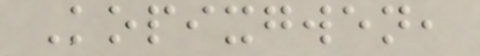Kopixgwen,
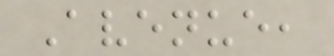Avenue,
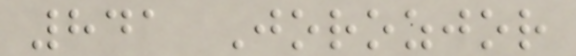841 Jorozjor
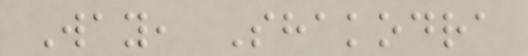Way, Shakodra
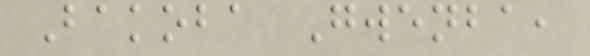Bakoba Gwenba,
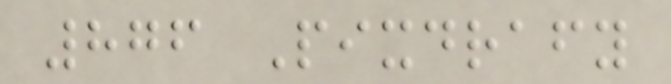876 Pixdrafy
